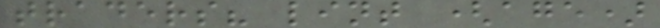traders? lint (age)
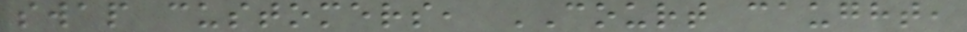swap customers, COURT caught,
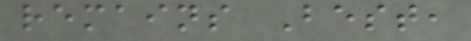remains Best,
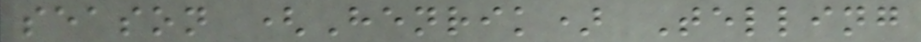season (Henrik) Telling
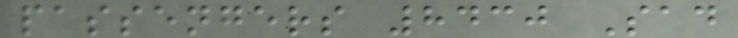passengers 8430 Sad
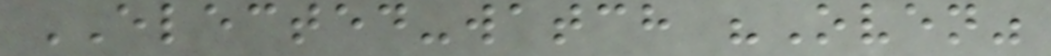ELECTED-watch "Oven"
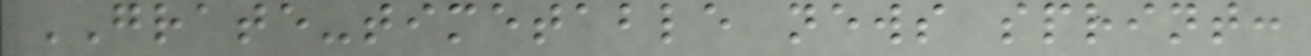GRATE-timetable news sprint:
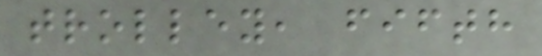trolley, fifth
